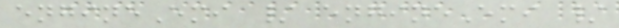engineEmi / engineEmi /
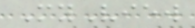MyView
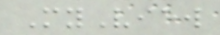MyView
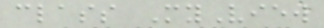class MyView
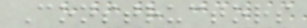Constructors
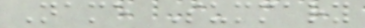Name Summary
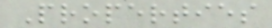Properties
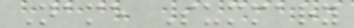Name Summary
